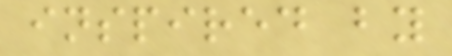inspired by
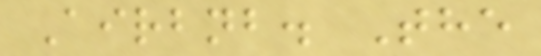Airbnb. The
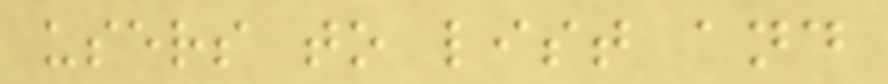users to list and
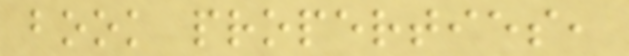book properties,
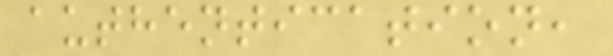authentication,
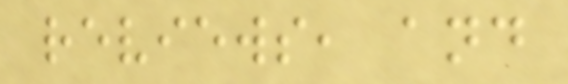reviews, and
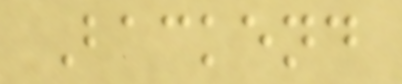Backend
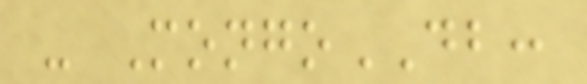- MongoDB:
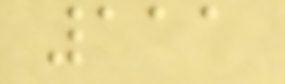111
